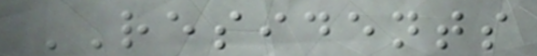RESIDENTS
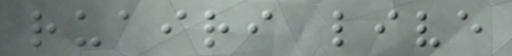ruairi live
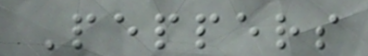Peppers
